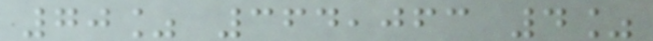70% 364,063 4%
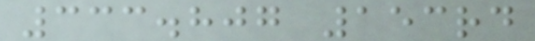333.807 153rd
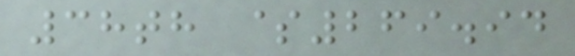38th $269.94
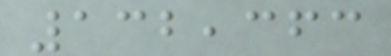132,363
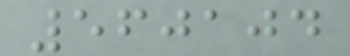560104
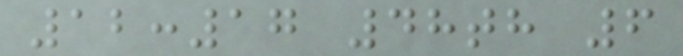12:17 48th 6
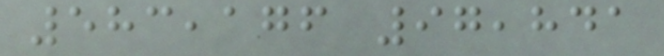583,176 97,841
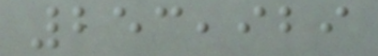253,929
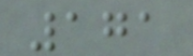171
